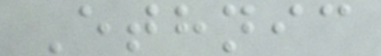Ethnic
